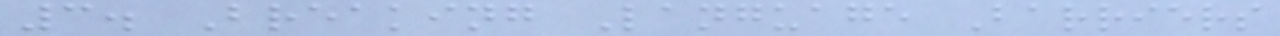3. Breaking Language Barriers
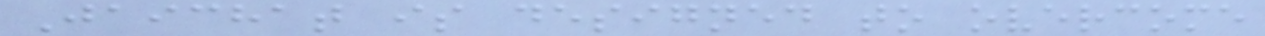Jaichat is designed to overcome
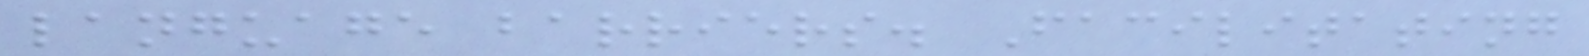language barriers. Facilitating
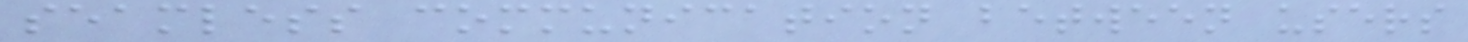seamless communication between users
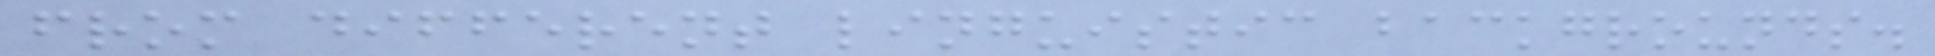from different linguistic backgrounds.
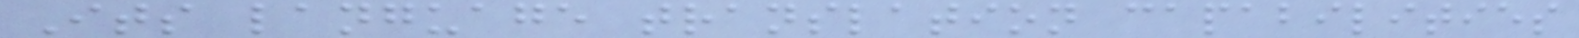Its language translation capabilities
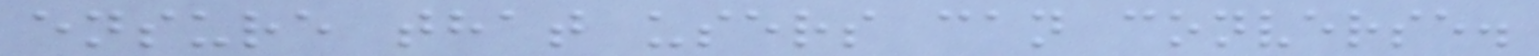ensure that users can converse.
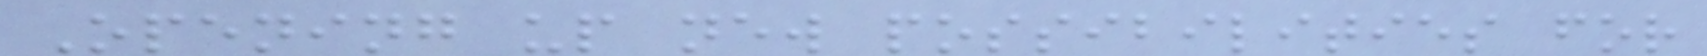Opening up new possibilities for
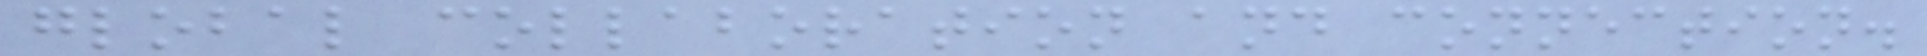global collaboration and connection.
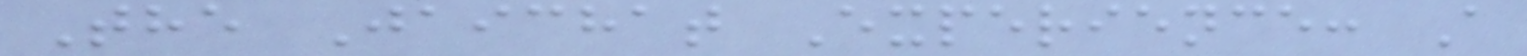The Jaichat Experience: A
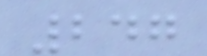247
